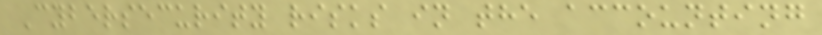Cybersecurity risks in the accounting
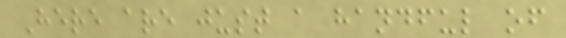Here are just a handful of
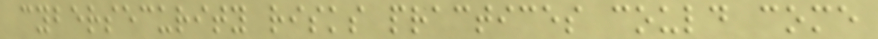cybersecurity risks practices could come
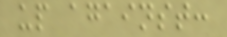up against:
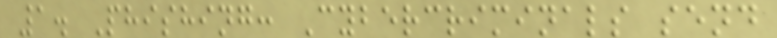1. Phishing: Cybercriminals send
